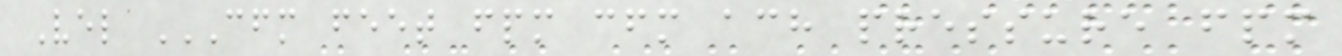Vel CFM FEET FPM CFM ACH PRESSURE FPM
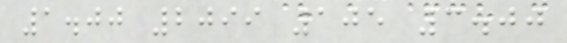1.00 2099 105 3.00
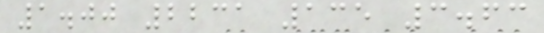1.00 2231 135 3.63
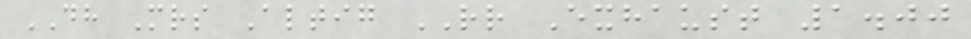DH Mrs Altig RR Exhaust 1.00
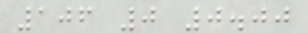106 0 0.00
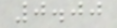0.00
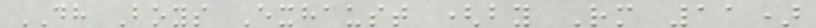DH Boys Exhaust (by Rm 11)
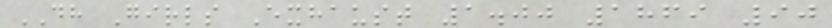DH Girls Exhaust 1.00 1869 90
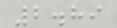2.89
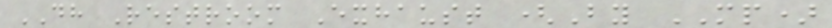DH Restroom Exhaust (By MP)
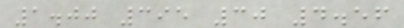1.00 395 30 4.56
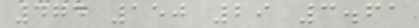474 150 29 3.61
